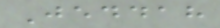Jeddah
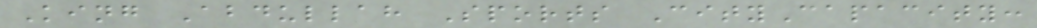King Abdullah Sports CityCapacity:
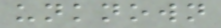unknown
